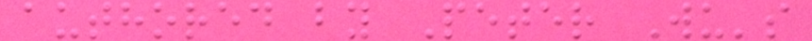authored by Peter Wu's
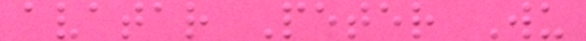avatar Peter Wu
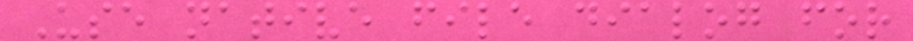Use native file dialog for
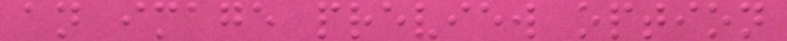an image preview option
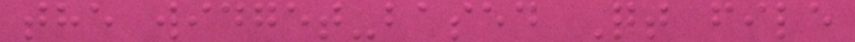the widget-based Qt file
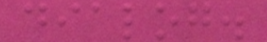dialog.
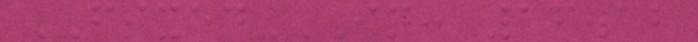FIXED-IN: 16.12
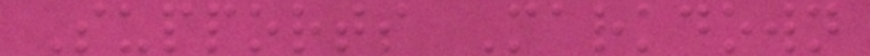Supports Markdown
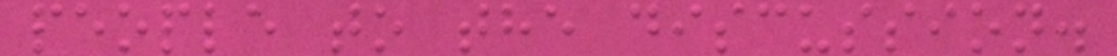people to the discussion.
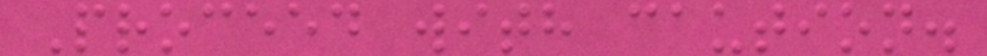Proceed with caution.
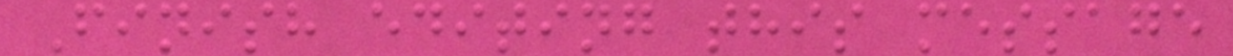Finish editing this message
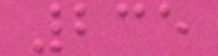235
